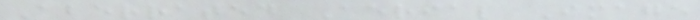Aberrated Aerial Image
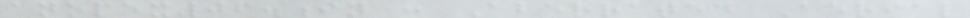anopex06.in : Aberrated Aerial
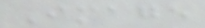Image
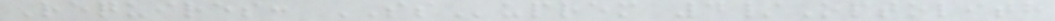Requires: SSuprem 4/Optolith
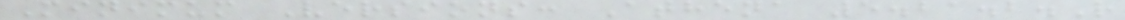Minimum Versions: Athena 5.21.2.R
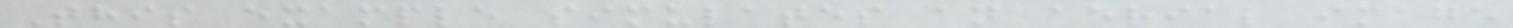This example simulates an aerial image
